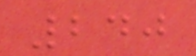240
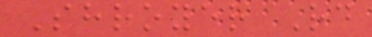Shroyer Rd
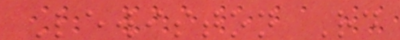Lewiston Rd
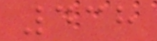438
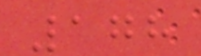178
